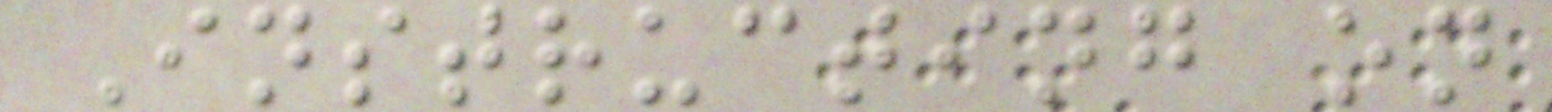Instructing on
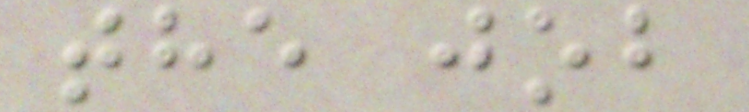the job
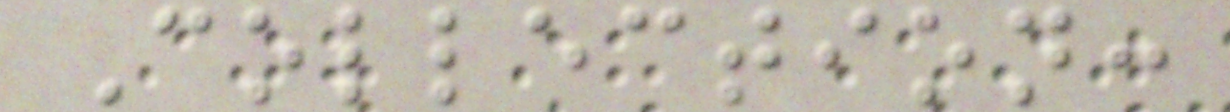Collection:
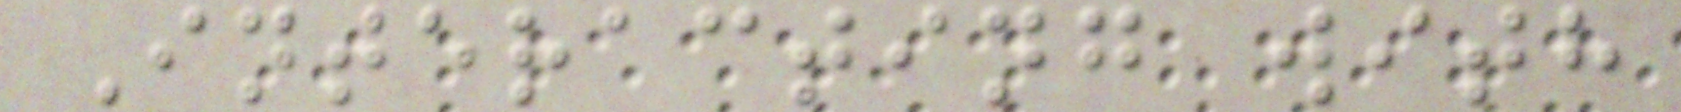Interacting with
